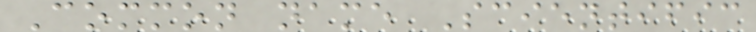Common name Scientific
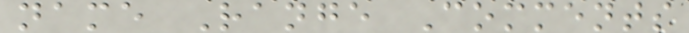name Range Comments
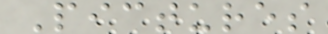Pictures
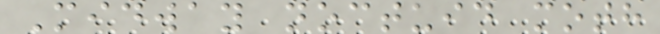Midway noctuid moth
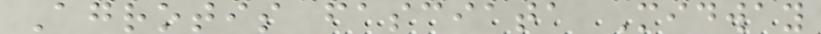Agrotis fasciata Midway
